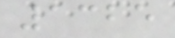1325
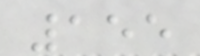155
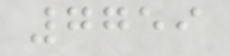7759
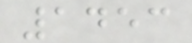1453
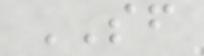SF
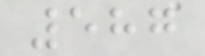587
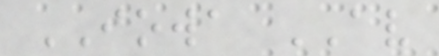IOWA AV
